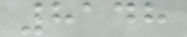8148
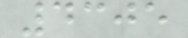4305
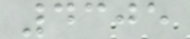4305
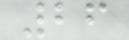26
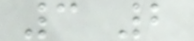3 2
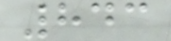843
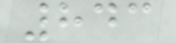843
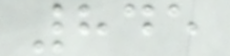845
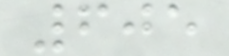605
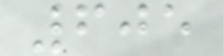605
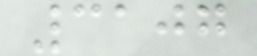3107
